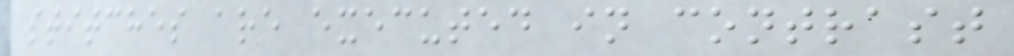stitches are executed in contrast
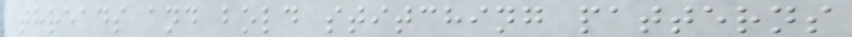threads and bold stitching patterns
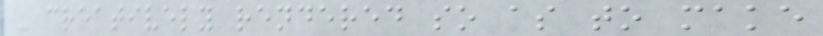- creatively rendered so as to make
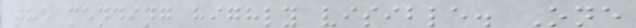the mending highly visible. One
